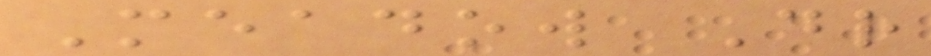Meadow Dr
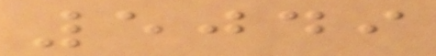5049
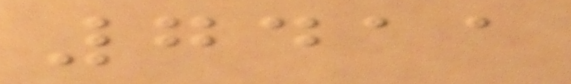7411
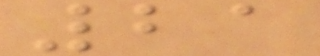21
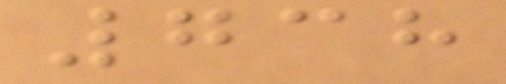738
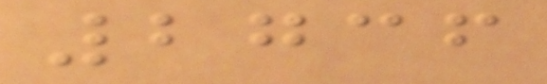2736
